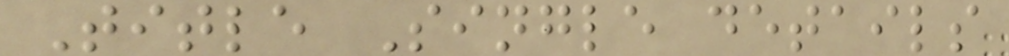Title Single details
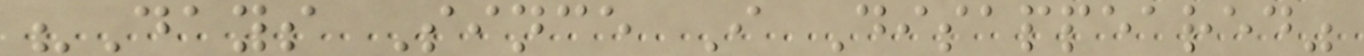"Days Since I Disappeared"
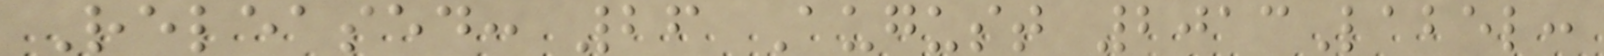Released: 26 August 2013Label:
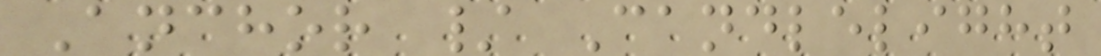Anchor / Candlelight
